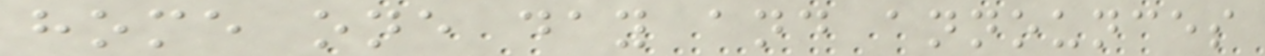home one day and announces
